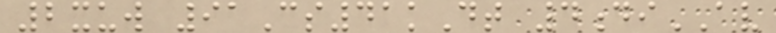2xuw 91Cs41kDt 4diAV
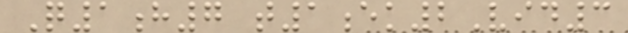Q1h7 t1ek2Vid3
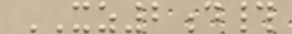XZ2d#
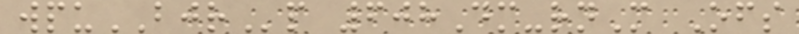wpuBJRp 608Dm-rnM Ofs
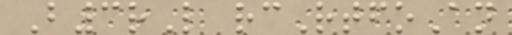B3rL rcRtfoAn
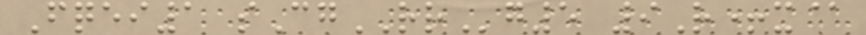Fqei1 sCgRRg5 9R+x@
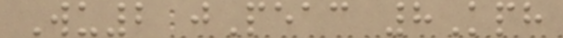Wu2 jPeac 8Kph
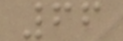66
